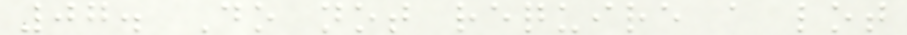07. Do not require a lot
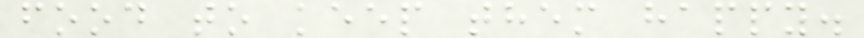food to keep them happy.
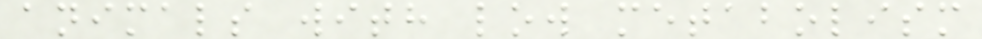animals with low metabolism
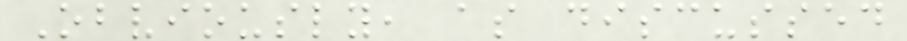Obviously, as discussed
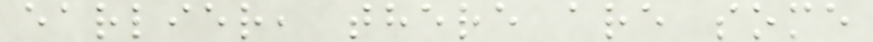earlier, there are some
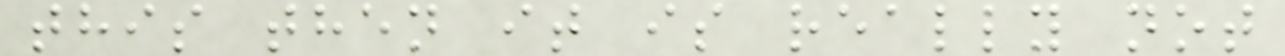this then it is really not
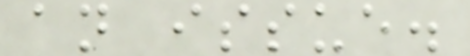an issue.
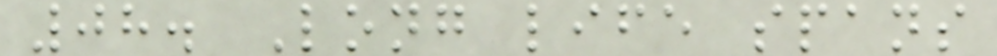08. Long life spans
